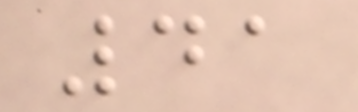41
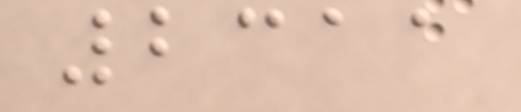2311
